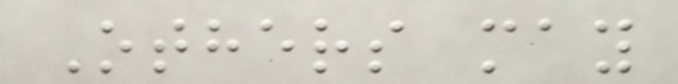Others may
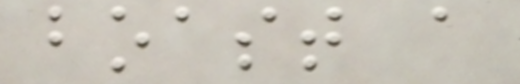boast a
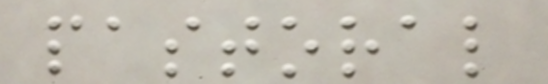pastoral
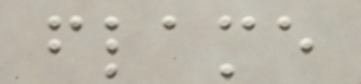flame
